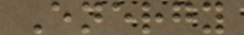Energy
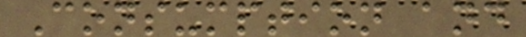Consumption and
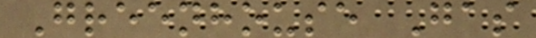Greenhouse Gas
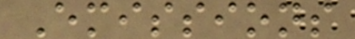Emissions
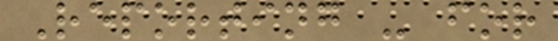Reporting - for
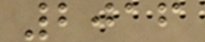2016
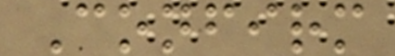Confirm
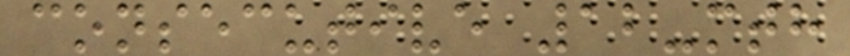consecutive 12-mth
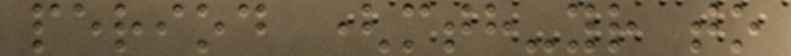period (mth-yr to
